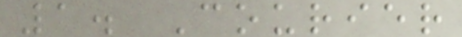1. Courier
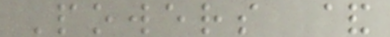Powers &
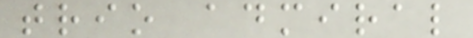trio admiral
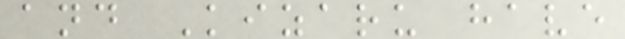and Kizaru have
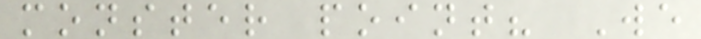monster point? We
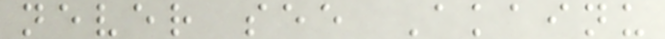never see Akainu
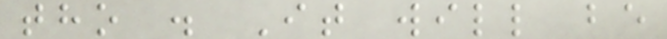tho . It will be
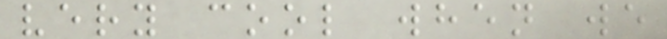very cool when we
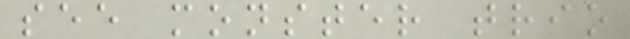see monster trio
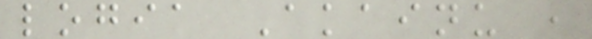logia Akainu ,
